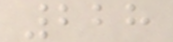228
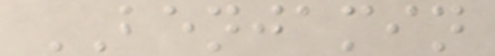BENJAMIN
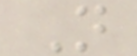N
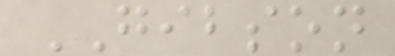GIBSON
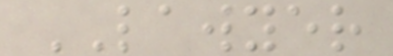LAWYER
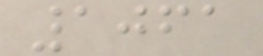1061
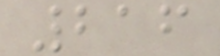216
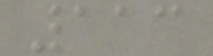113
